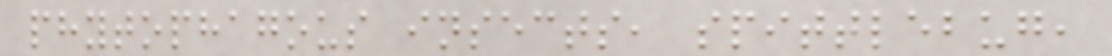phytophagous insects, spittlebug,
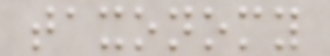taxonomy
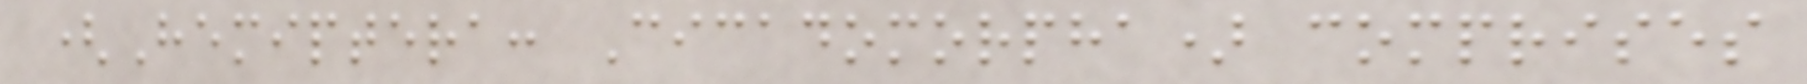(Hemiptera: Cicadomorpha) comprises
